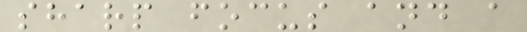sharp focus and a
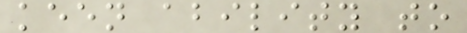keen ability to
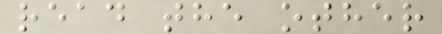read the other
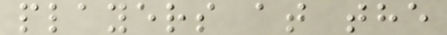players at the
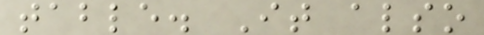table. It also
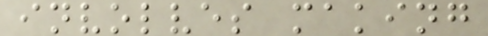involves making
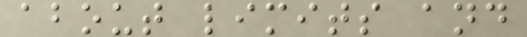about limits and
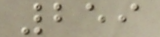259
